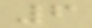6
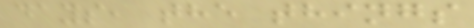days, the things
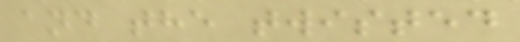and the twisted
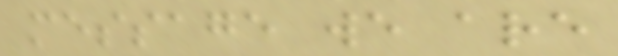message we are
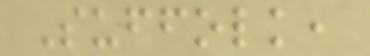Suffolk,
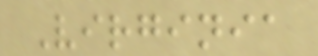Virginia
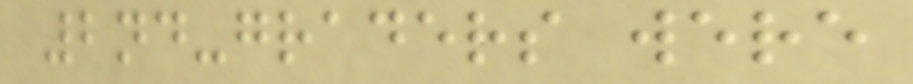2nd-graders were
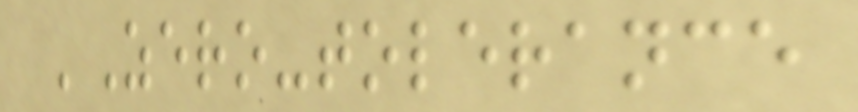'Zero-tolerance
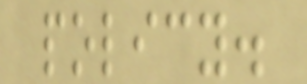policy.
